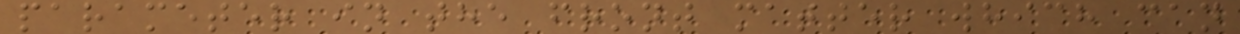parameter in the front matter which can
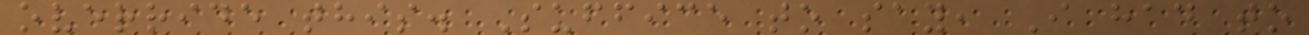override this. Suffice to say, I had to
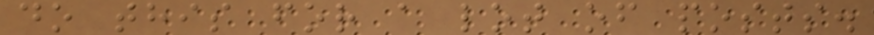do this for a lot of posts.
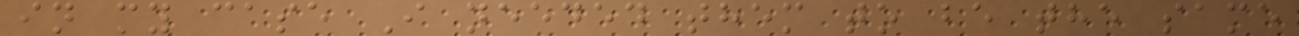in my case I needed them to be the same
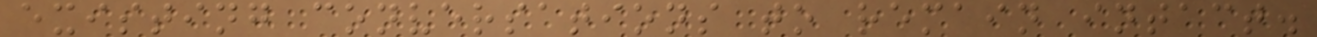existing conversations to remain intact.
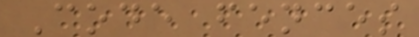Code fences
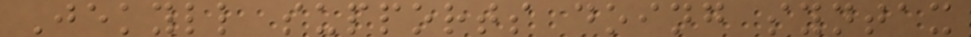Jekyll supports doing syntax
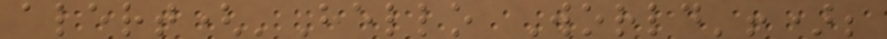alert('Hello World'!);
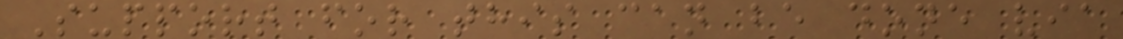Support for this can be done via
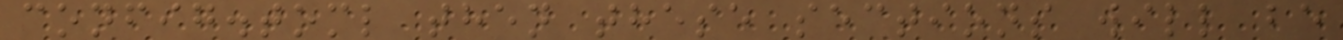config.toml then these sections will be
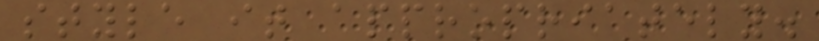style it appropriately.
